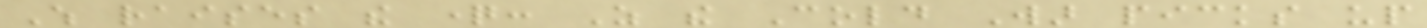Which raises the question: As the Cold War picks up
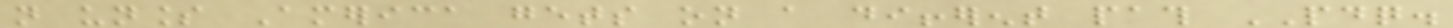not unless America gets on a different path PDQ.
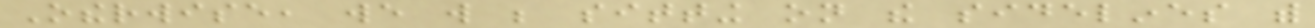Otherwise, we will be sitting on the sidelines with
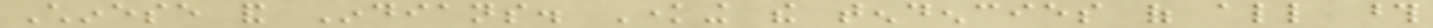Chinese and Indians. Knowing the tendencies of all those
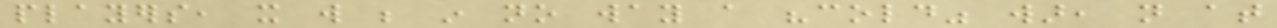players, it will be in no way a "cold" war, not at
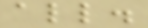all.
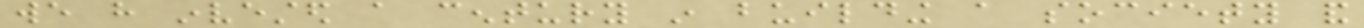we have invested a century in building a society and
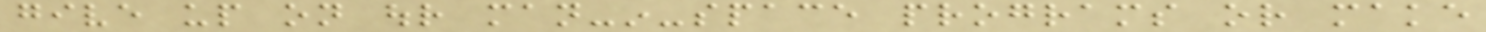give up on our man-in-space programs or make
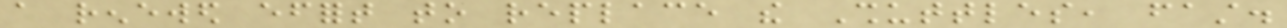a renewed effort to replace the Shuttles, fast.
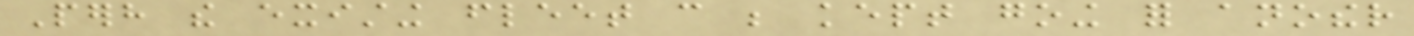Perhaps the existing fleet can be kept going for another
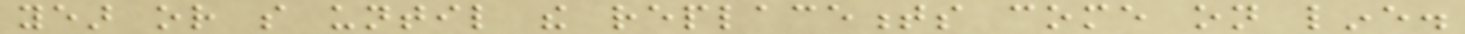year or so until the replacements come on line.
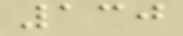130
